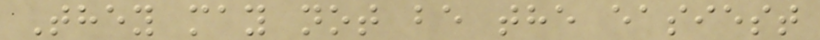They may not be the easiest
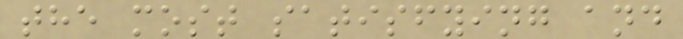the most satisfying and
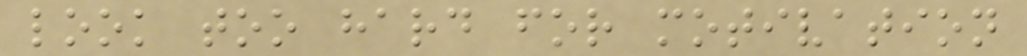look too hard for motivation
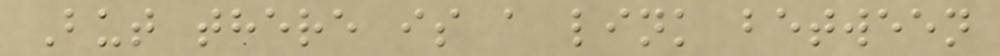But there is a link between
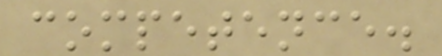competence.
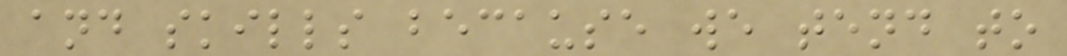and skills because we tend to
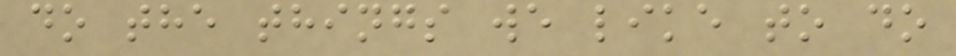do the things we like to do
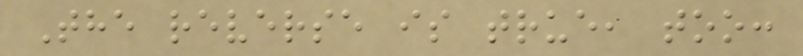The reverse is true, too:
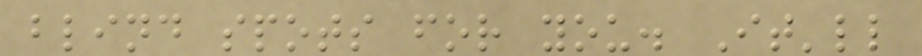blind spots for you. It'll
